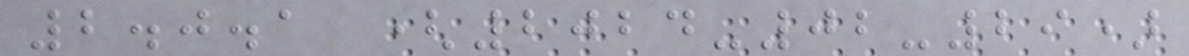2.0.1 (2024-02-29)
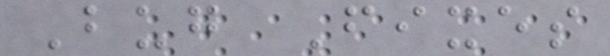Bug Fixes
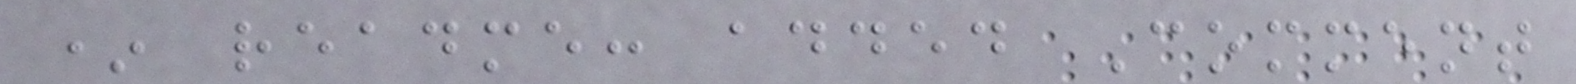* readme: added Comment
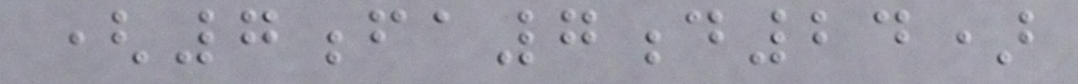(7fa7d24)
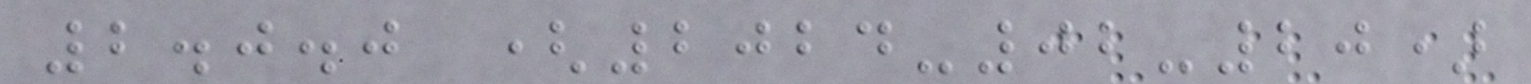2.0.0 (2024-02-20)
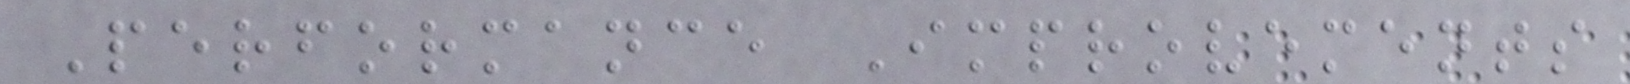Performance Improvements
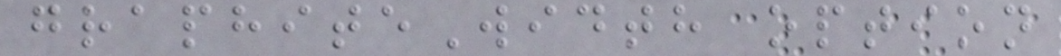graphiteWidth option
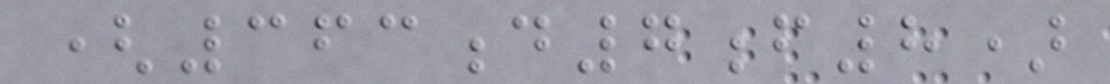(363d7f8)
